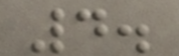4.
